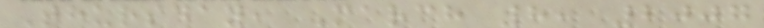Thursday, March 8, 2007
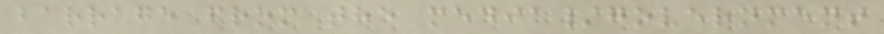barrage from the media/government
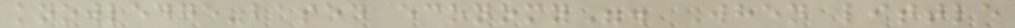knowledge-based economy". When little
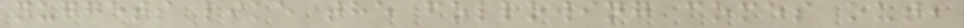nuggets like the following comes out,
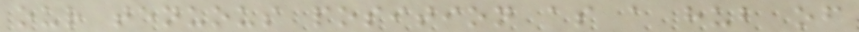our tenuous position as a hub of
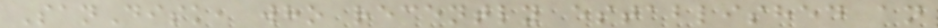SanDisk, who recently established an
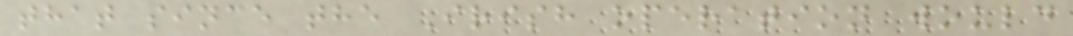that since the Irish operation would
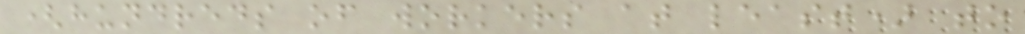(hundreds of workers at least) to
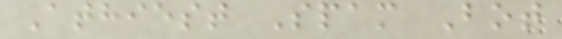Athiest Spam Bot
